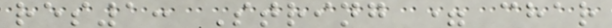res1: String = char
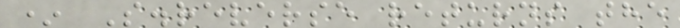* S.reverse returns the
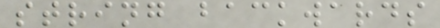string backwards
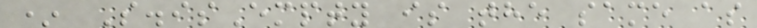* S.isEmpty is the same as
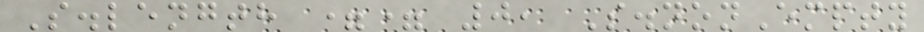S.length == 0, S.nonEmpty
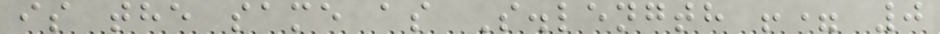is the same as S.length != 0
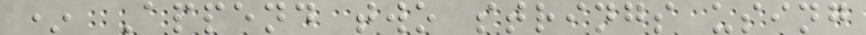* Append two strings using
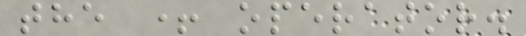the + operator.
